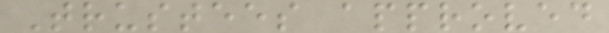Trustees approved
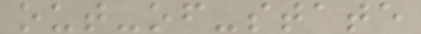out-of-state
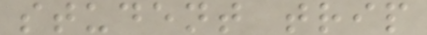student trip
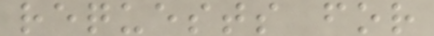requests for
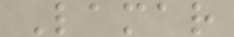Lamar
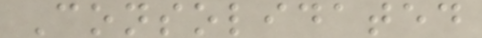Consolidated
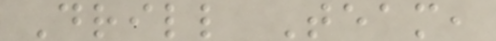Drill Team,
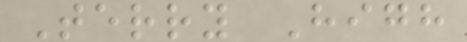Terry High
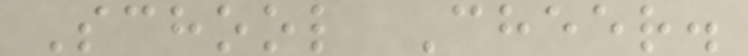School Cheer.
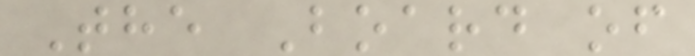The Board of
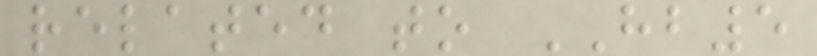related to HB5
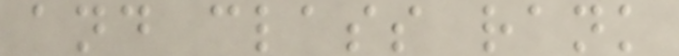and class rank
